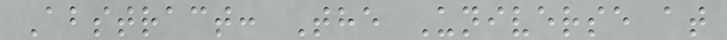Abstract: The Universe at
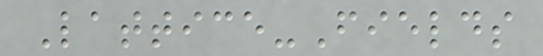Lattice-Fields
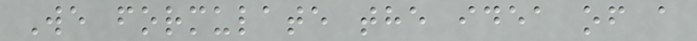We formulate the idea of a
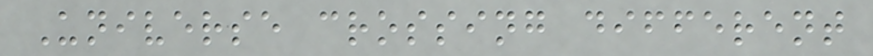Universe crossing different
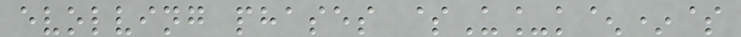evolving phases $U_k^*$
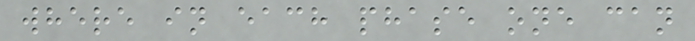where in each phase one can
